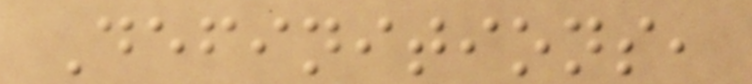Definitions,
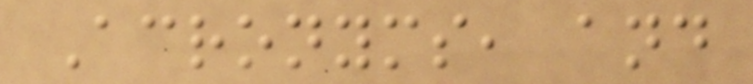Acronyms, and
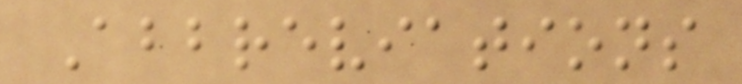Abbreviations
